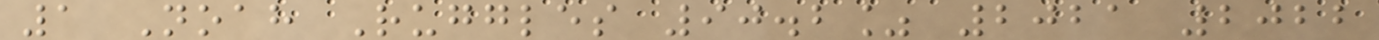1 Noah Ruggles 90.2% 2021 2022
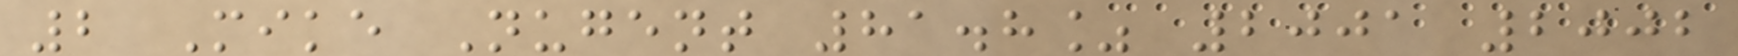2 Mike Nugent 81.8% 2001 2002
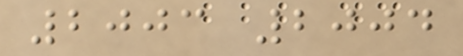2003 2004
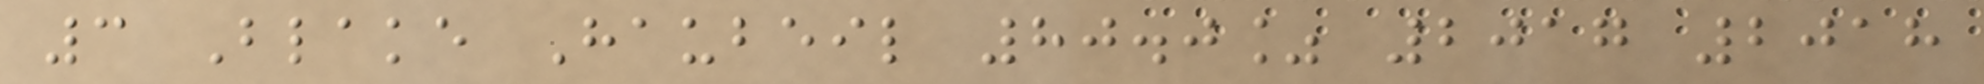3 Blake Haubeil 80.0% 2017 2018
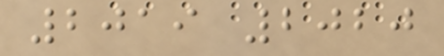2019 2020
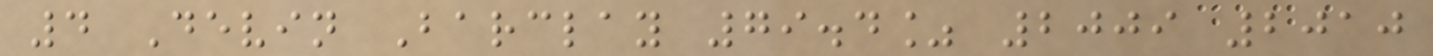4 Devin Barclay 79.4% 2009 2010
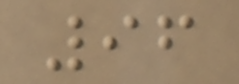96
